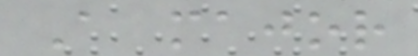A major
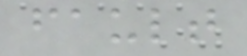fault
